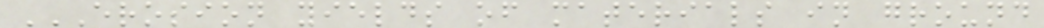EROSION YIELDS OF MATERIALS IN GROUND
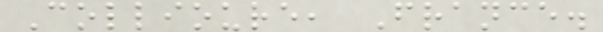Collioure, France.
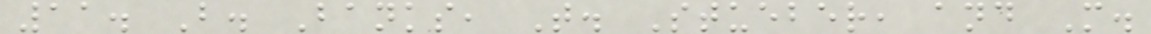11. B. Banks, T. Stueber, and M.
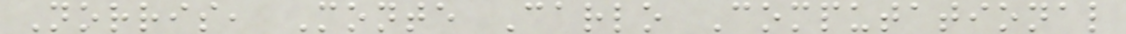Norris, Monte Carlo Computational
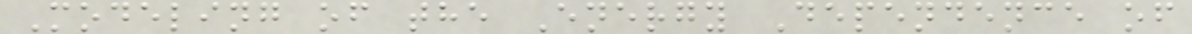Modeling of the Energy Dependence of
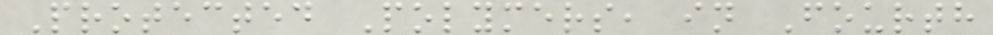Protected Polymers, in Fourth
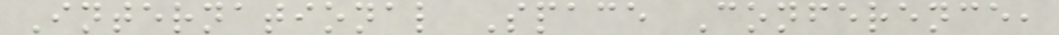International Space Conference,
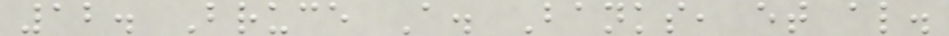12. Bruce A. Banks, et al.
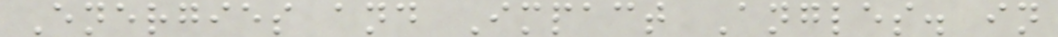Energies and Impact Angles. in
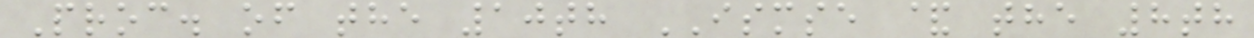Proc. of the 10th ISMSE & the 8th
